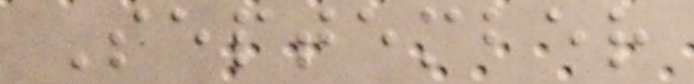September
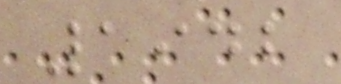1942
